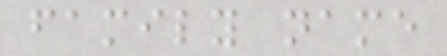family name
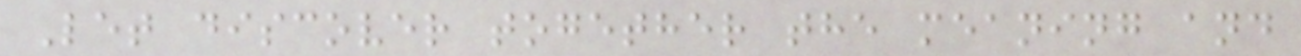Let discover together the meaning and
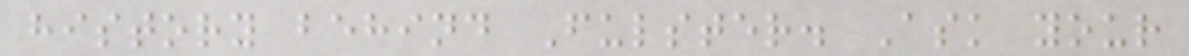history behind Fulster. Ask your
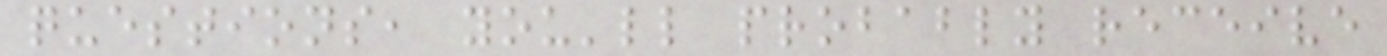questions, you'll probably receive
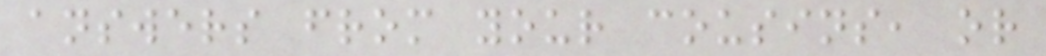answers from your cousins, or
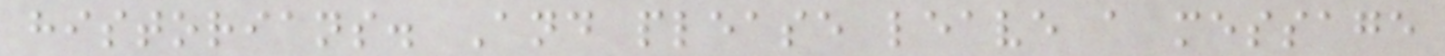historians. And please leave a message
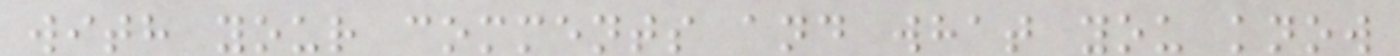with your comments and what you know
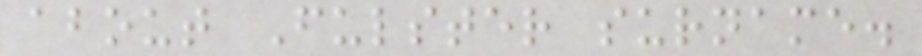about Fulster surname.
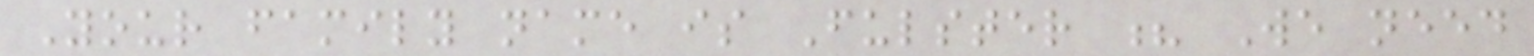Your family name is Fulster ? We need
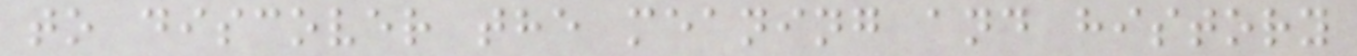to discover the meaning and history
